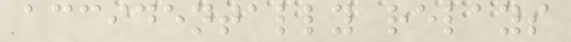accidentally relays
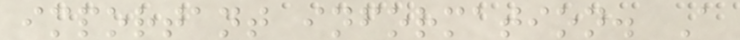important information. A
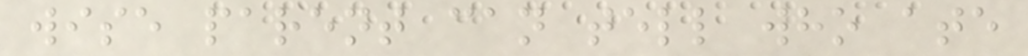wise parent can tell who ate
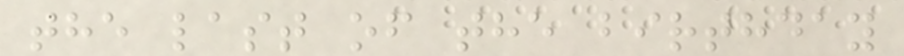the last of the birthday
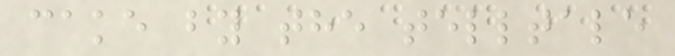cake by the telltale
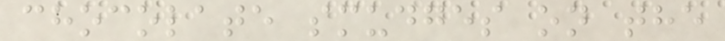chocolate smudges on the
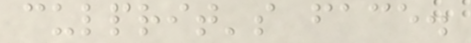culprit's face.
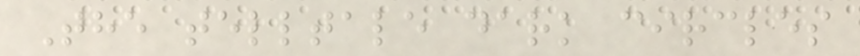The telltale dark circles
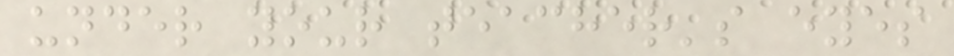under your teacher's eyes
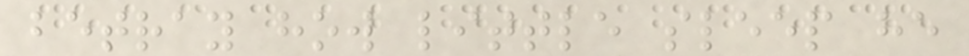betray how little sleep he
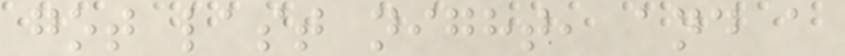got last night, and a
